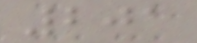201
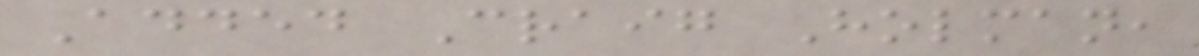Added Craig Holman,
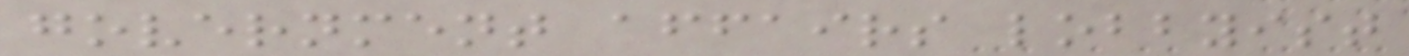government affairs lobbyist
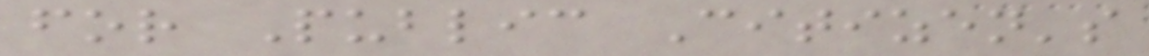for Public Citizen's
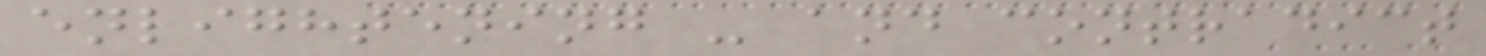enlightening - and contradict
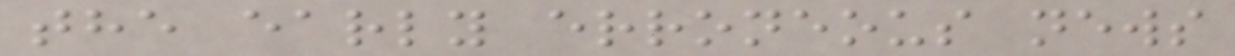the early erroneous news
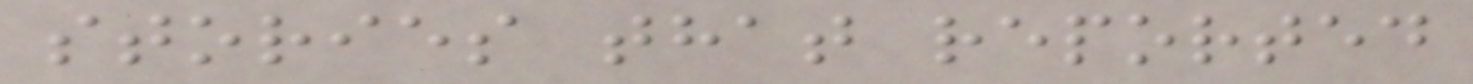stories that reported
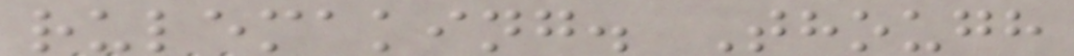rulemaking. Though
